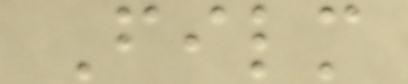Film
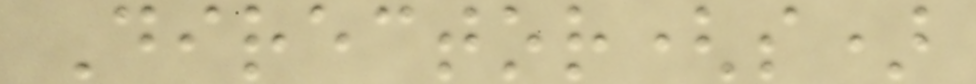Director(s)
